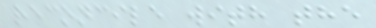reconcile with the
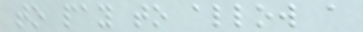to pay to allow a
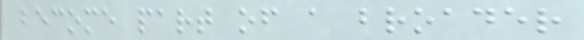become part of a broader
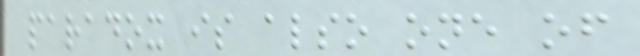paradox is also one of
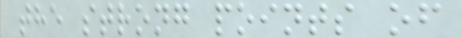the strong points of
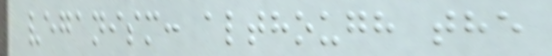veganism: although the
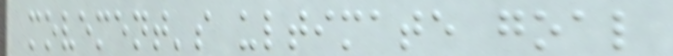movement's ultimate goal
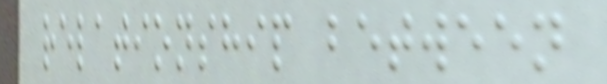relationship between
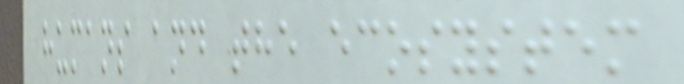humans and the ecosystem
